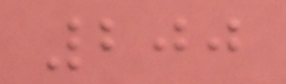200
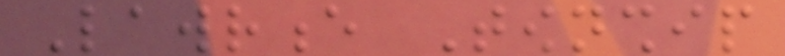Lawrence Township
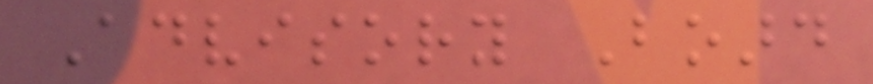Advisory Board
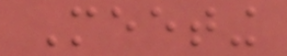Meeting
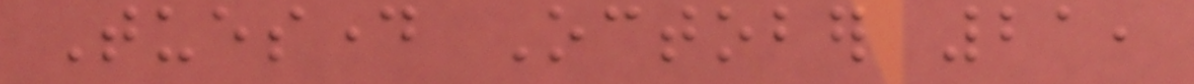Tuesday October 21,
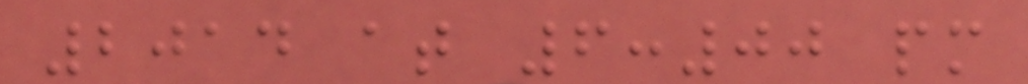2014 at 6:00 pm
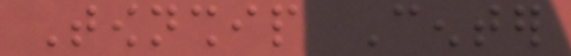Township Center
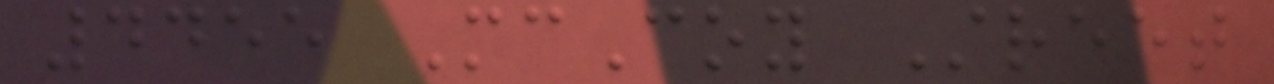4455 McCoy Street
